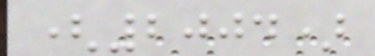(2004)
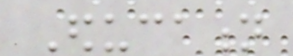Education
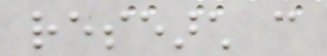research can
